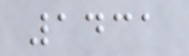1431
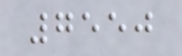7550
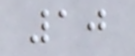10
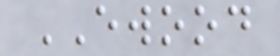EWOOD
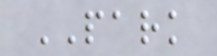PARK
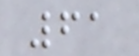61
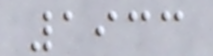1933
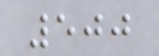500
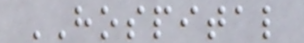HOSPITAL
